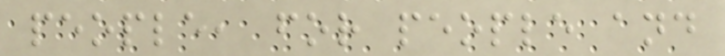people, for people and
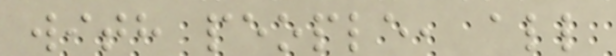with people, all
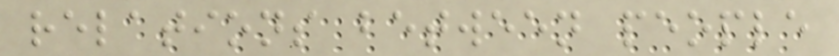relations between people
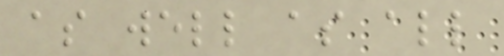as well as all
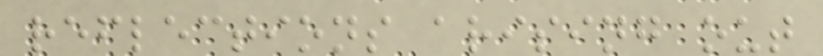reflections arising out
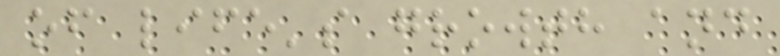of life's growth and
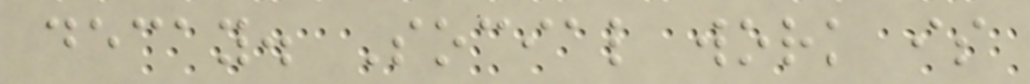decay. Social work is
